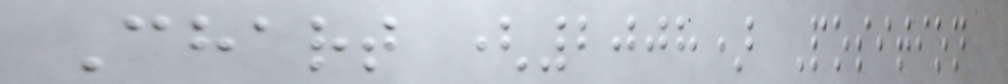Chart (2008) Position
